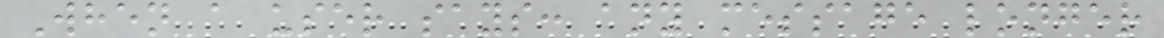When a user says: any message longer
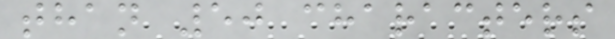than 50 characters
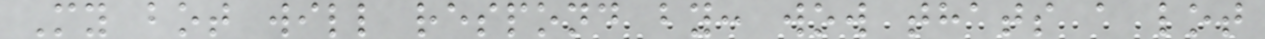My bot will respond by: wow thats a lot
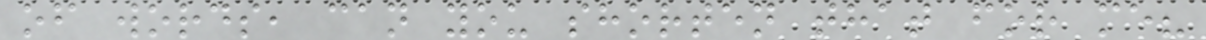of words, can you shorten that for me?
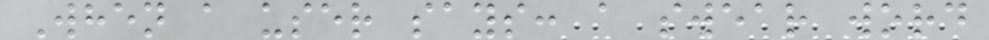When a user says: a swear word
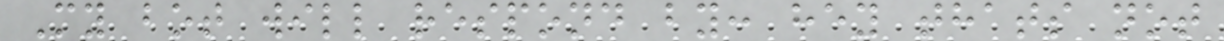My bot will respond by: hey thats not
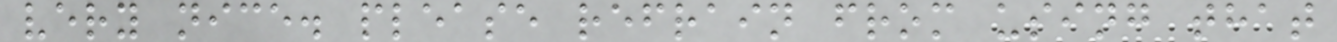very nice. please refrain from using that
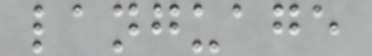language
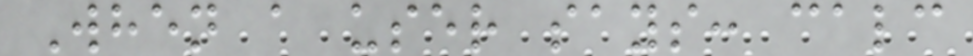When a user says: calc
